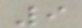9
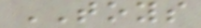TOYS
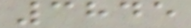3845
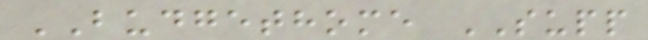BUDGETHOME SUPP
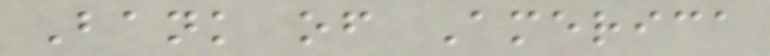Bank of America
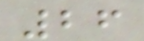26
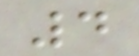4
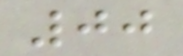00
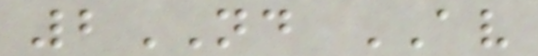2ND AV
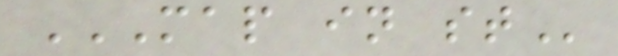MAP IN ST
